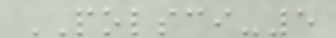POLSCI-5
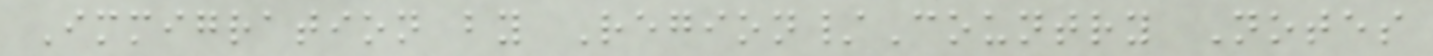Immigration by Region/Country Notes
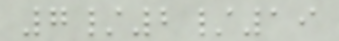7/2/19
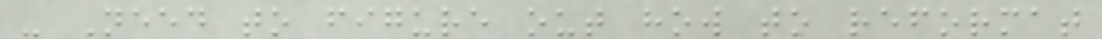- Need to figure out how to reformat
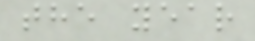the year
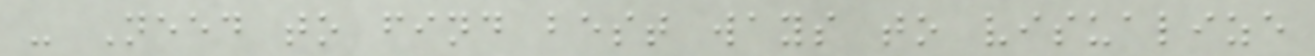- Need to find best ways to visualize
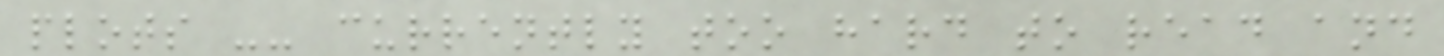plots -- currently too hard to read and
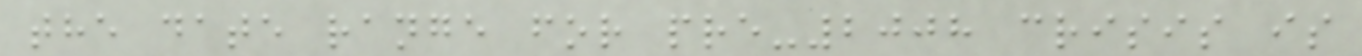the date range for pre-2008 crisis is
